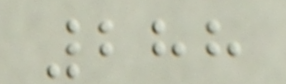288
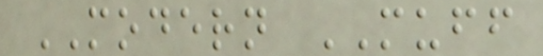MODERN MUFF
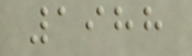1988
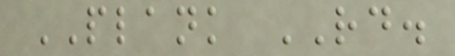PLANK RD.
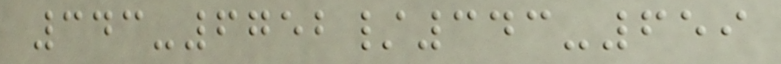343-6752/343-659
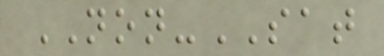NON-SAT
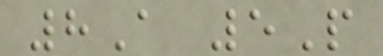8A 5P
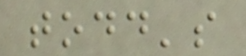todd's
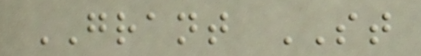GRANT ST
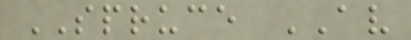SPRUCE AV
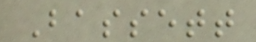Bassett
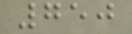750
